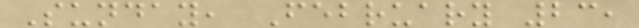Sunday, February 23,
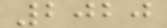2020
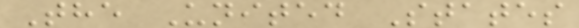The United States
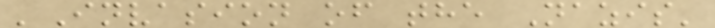'Invasion of the Nazis'
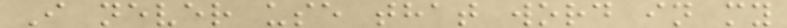I never use that word in my
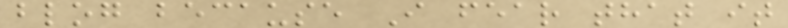blog because I fear that it
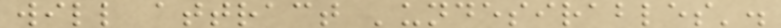will attract 'undesirables'.
